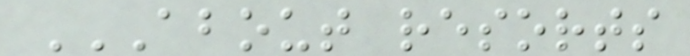ABOUT RESORTS
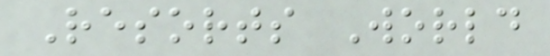Resorts World
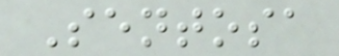Sentosa
